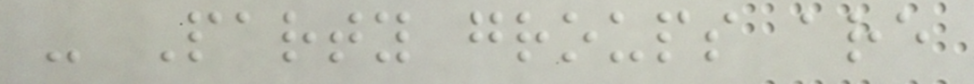- Party groups are
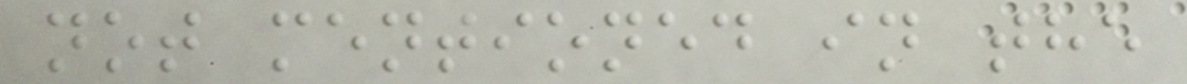not mentioned in the
